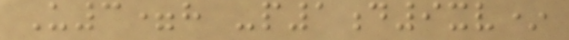U3=h -p1d9xv*
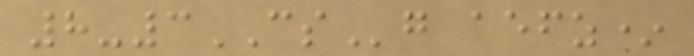8-3CSg aefz*
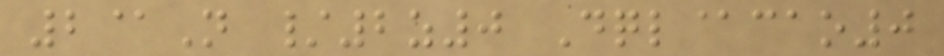2@N /2z0 Dql@cao0
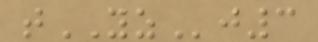tYZj3
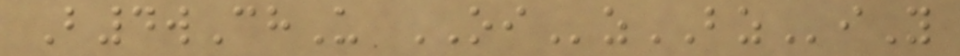B4wChU OIzBZiY
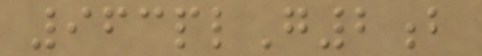963plG2b
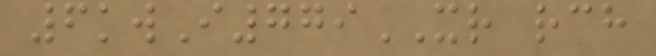6kwI779XR rch
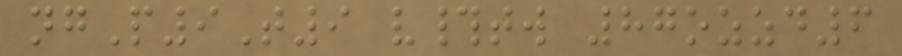ngP9T9 v#tw 87ozzd6
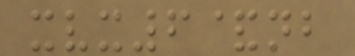xvx6&nb
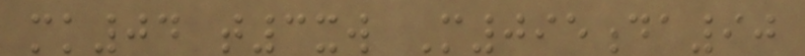mk04 t3xw M095da90
